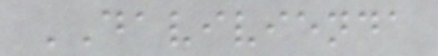DAVIVIENDA
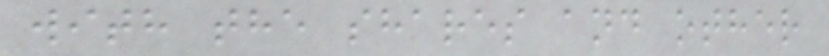with the shares and other
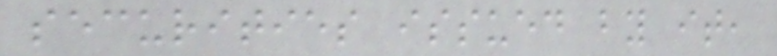securities issued by it,
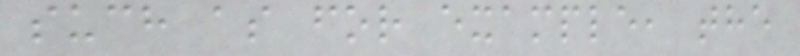such as for example, the
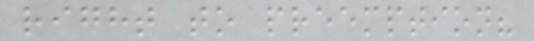right to preemption?
